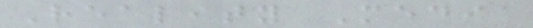Reality Media
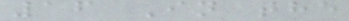16 In the
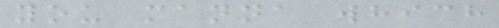you manna which
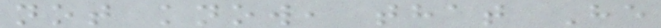not know, that He
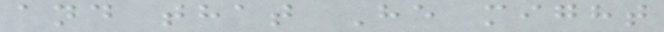and that He might
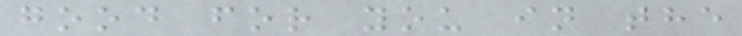good for you in the
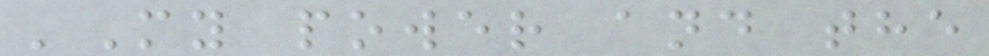'My power and the
